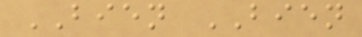BIEN BIEN
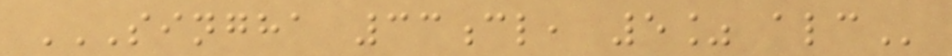SINGHA 33CL, 5% ALC
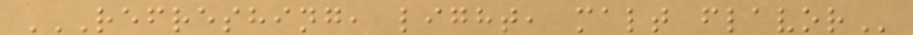REFRESHING, LIGHT, MALT FLAVOR
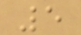5
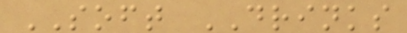SOFT DRINKS
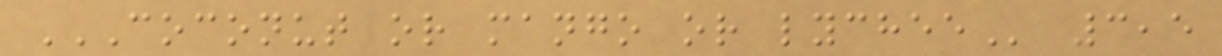COCONUT OR MANGO OR LYCHEE 3,5
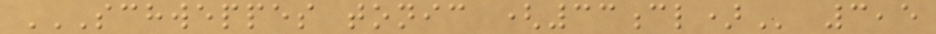SCHWEPPES TONIC (33CL) 3,5
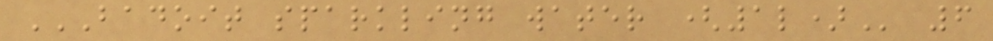BADOIT SPARKLING WATER (1L) 6
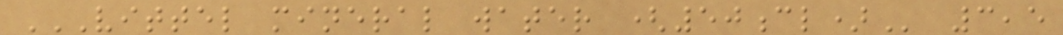VITTEL MINERAL WATER (50CL) 3,5
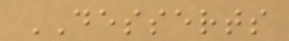DESSERTS
